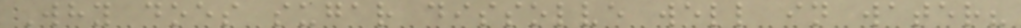Why does sugar dissolve well in water?
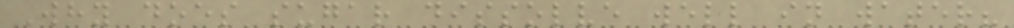Why does sugar dissolve well in water?
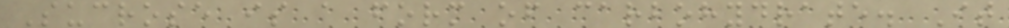Sucrose is a form of carbohydrate. It
